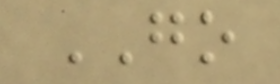GO
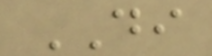DI
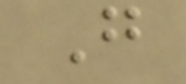G
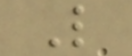L
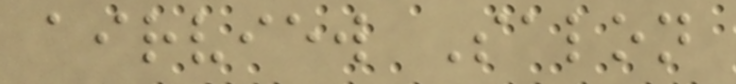airview Salon
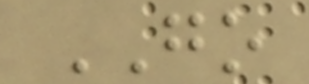GO
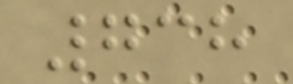738
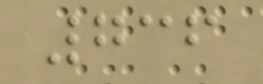736
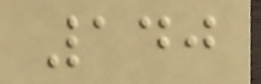140
